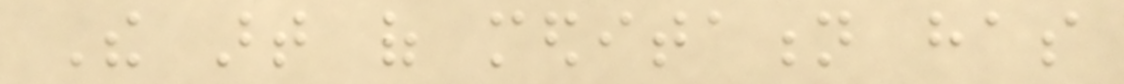The art of meditation has
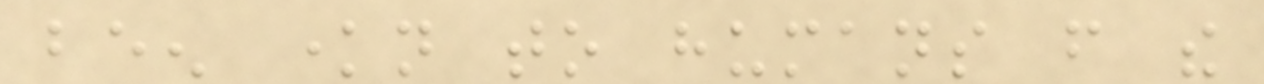been known to humans from the
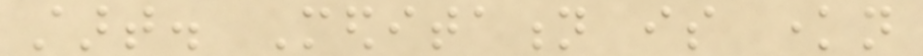start. Meditation is known
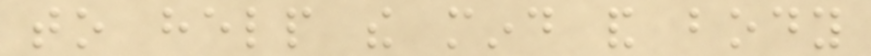to help the mind and body
